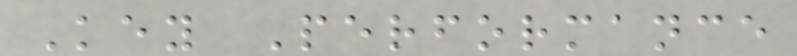Key Performance
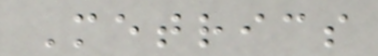Metrics
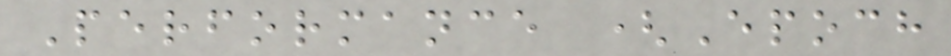Performance (Epoch
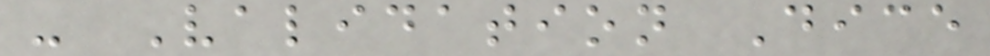- Validation Dice
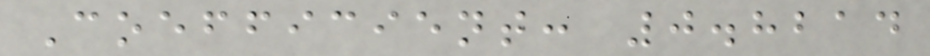Coefficient: 0.8214
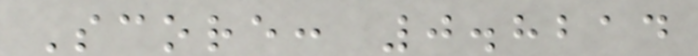Score: 0.8214
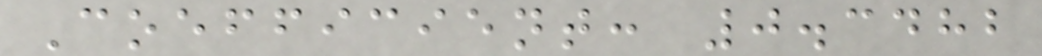Coefficient: 0.3482
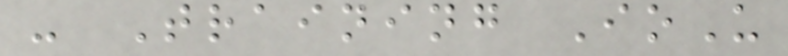- Training IoU
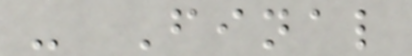- Final
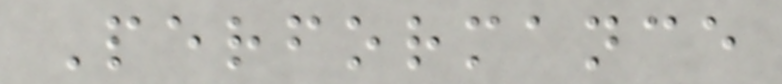Performance
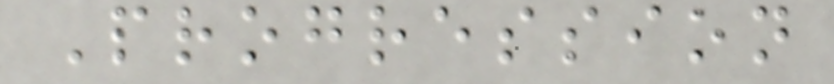Progression
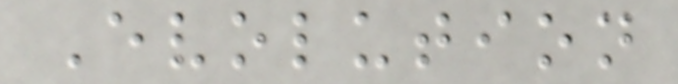Evolution
